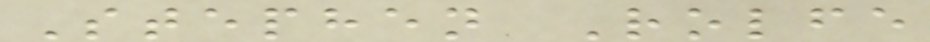Stephen Rolfe
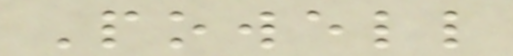Powell
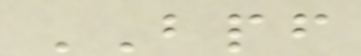BPF
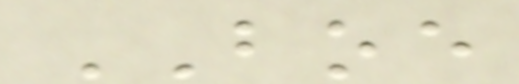BOE
